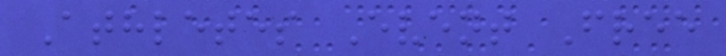Athletes Event Free
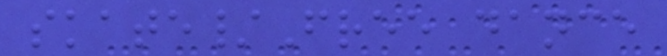skate/Free dance
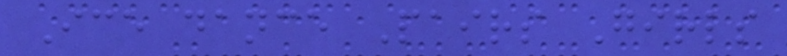Ice dance Pairs Girls
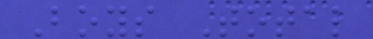Boys Total
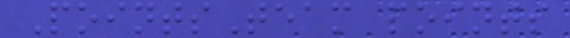PointsTeam points
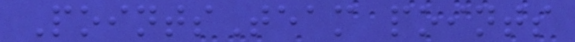PointsTeam points
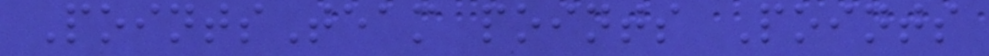PointsTeam points Points
